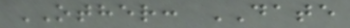OTHER: DATE
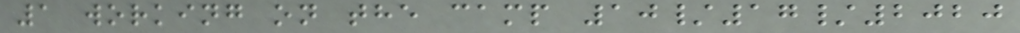1 working on the camp 10/17/2020
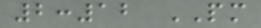2:12 PM
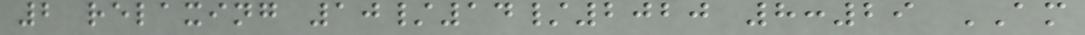2 relaxing 10/14/2020 8:29 AM
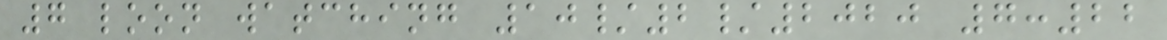7 loon watching 10/2/2020 7:22
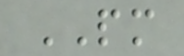PM
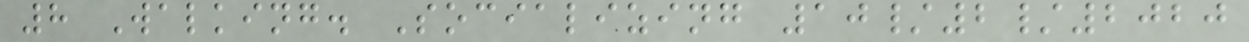8 Walking. Socializing 10/2/2020
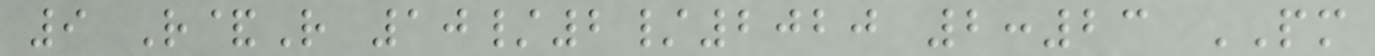9 R&R 10/2/2020 2:23 PM
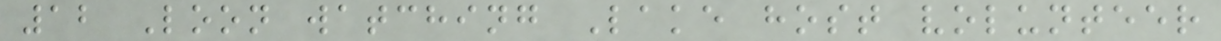12 Loon watching Lake host volunteer
